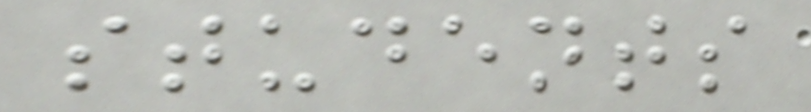students
